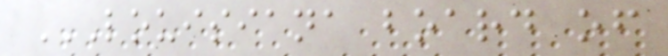LOUISIANA BOARD OF
